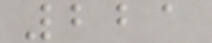221
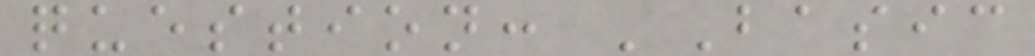question: 'Basic
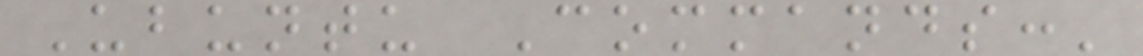Ubuntu Commands:'
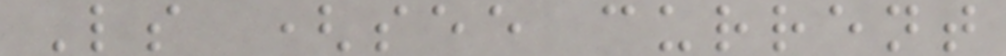Ls (see current
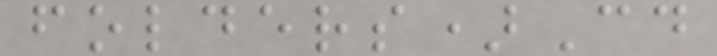folders)Cd
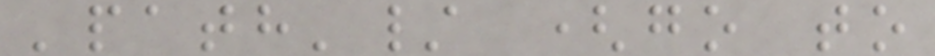'path'/ (go to
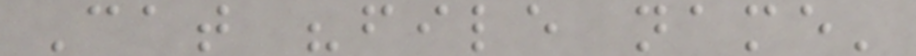Cat "file name'
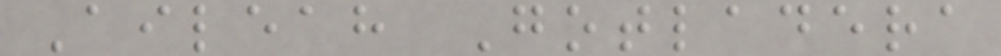Aileah Gotladera
